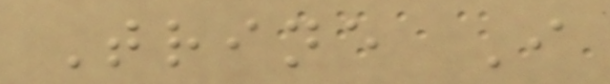Trine I
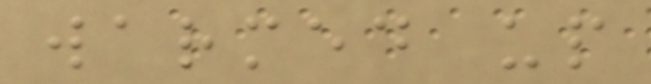warmed up
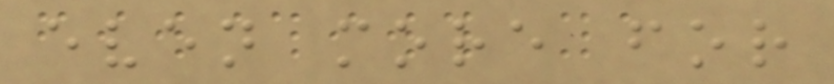even more for
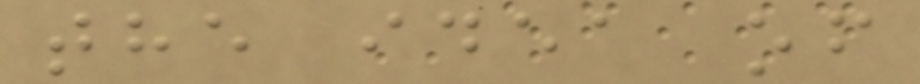the idea of
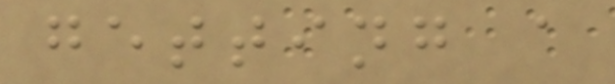getting a
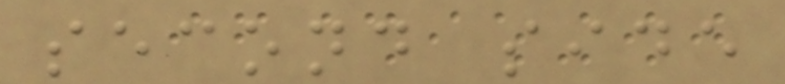second side
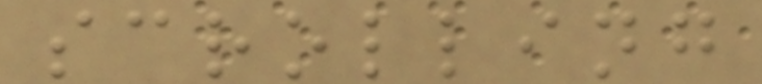scrolling
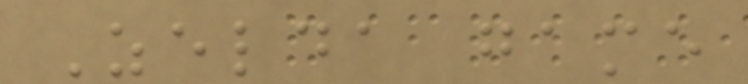Zelda game
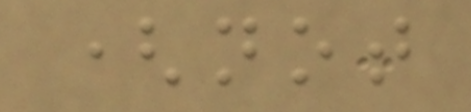(not
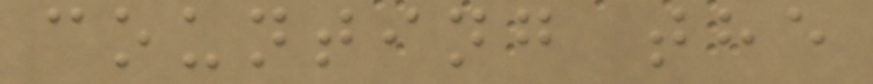counting the
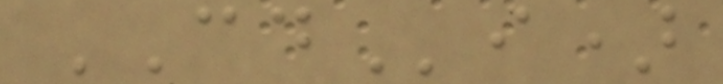CDi)
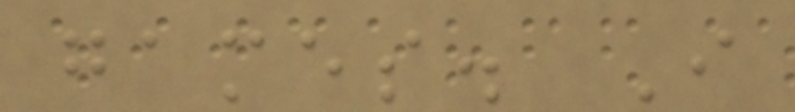games. I
